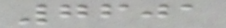7601
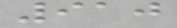910
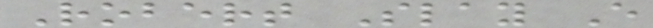Robert Slay E
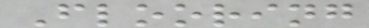Flooring
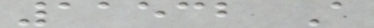11532 A
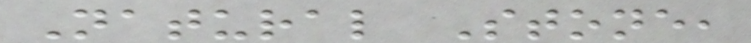Natural Stone,
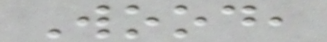Wood,
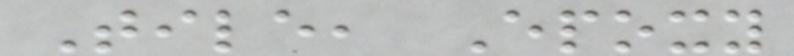Tile, Epoxy
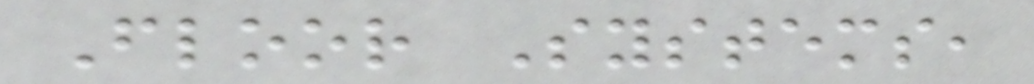Floor Systems,
